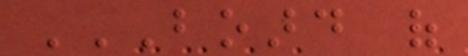BOARD OF
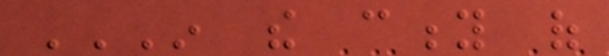IN THE CITY OF
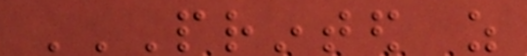PRINTED AS
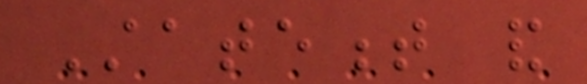Statement and
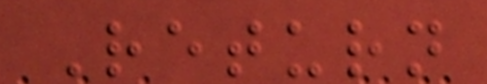Return
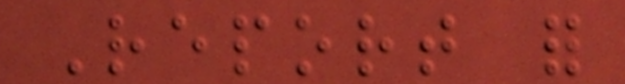Report for
